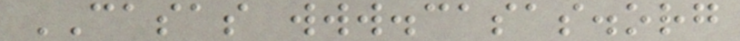CASAS www.casas.org
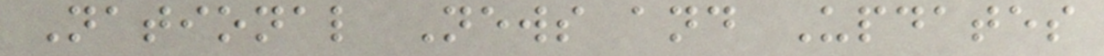National News and Updates
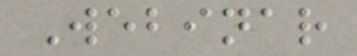Webinar
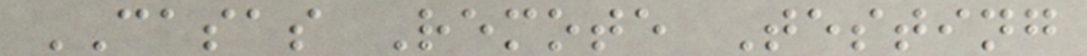CASAS Remote Testing
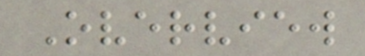Overview
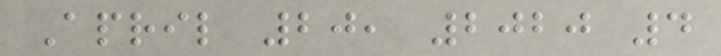April 20, 2020 4
